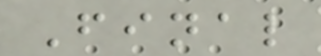Final
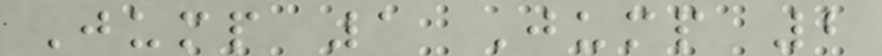Jump 1 Jump 2
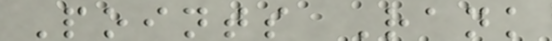Points Rank
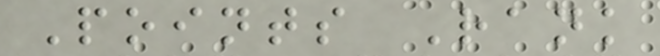Points Rank
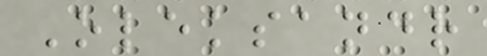Oleksandr
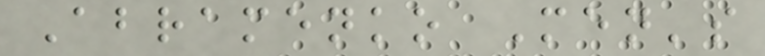Abramenko Men's
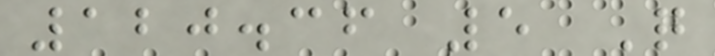120.36 5 Q
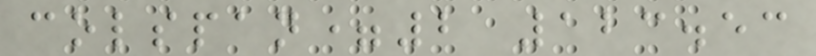colspan=2 123.53
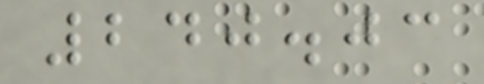240.03
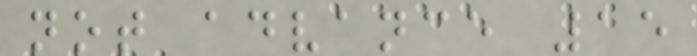not advance 15
